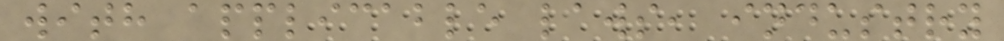with applicable laws, industry
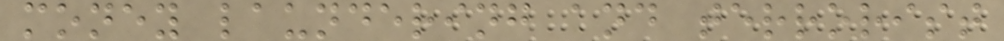money laundering and terrorist
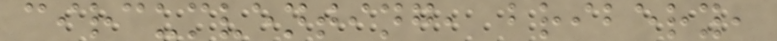circumventing, bribery,
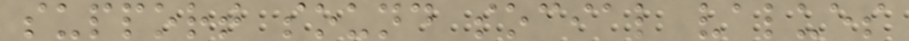support sound social values
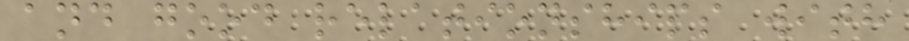and good relationships with
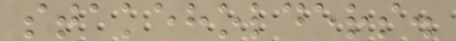stakeholders.
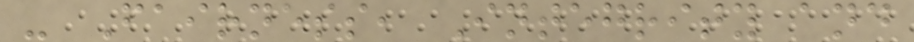- Fairness, Integrity and
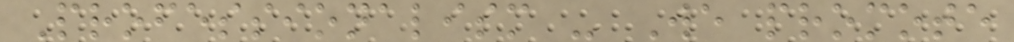Professionalism - We promote
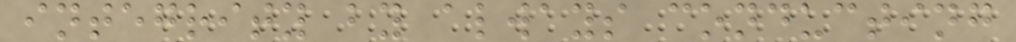integrity by always conducting
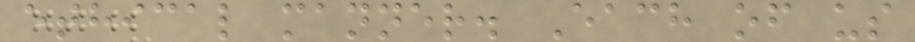ethical manner. Each of us
